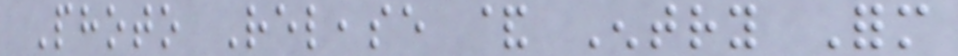Photo Release & Entry Form
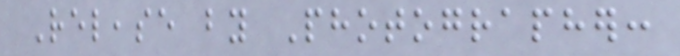Release by Photographer:
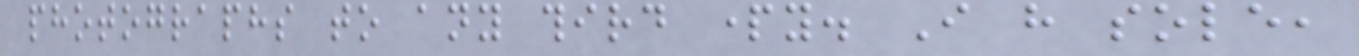photographs to any third party. I have sole,
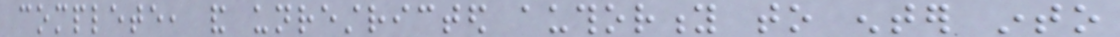complete, and unrestricted authority to enter into
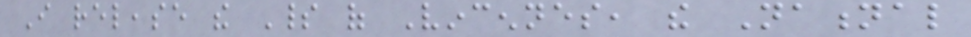I release the Spirit of Vincennes, the National
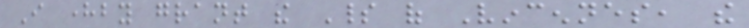I hereby grant the Spirit of Vincennes, the
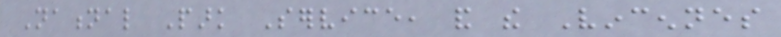National Park Service, and the Vincennes
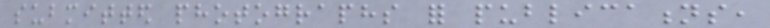submitted photographs for publications,
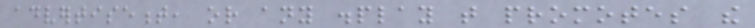advertisement, or any display that promotes the
